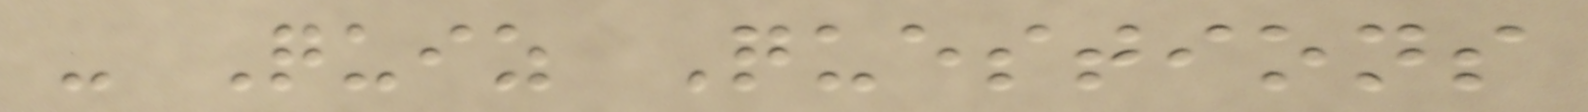- Quiz Questions
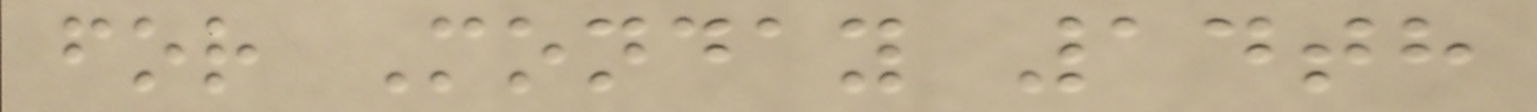for Monday 14th
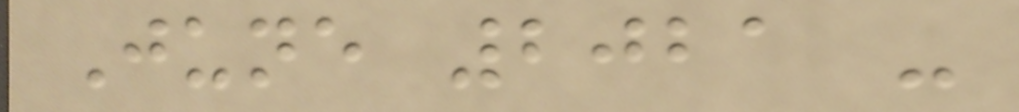June 2021 -
